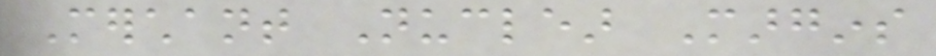Merchant Nuclear Margins
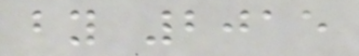by 2015
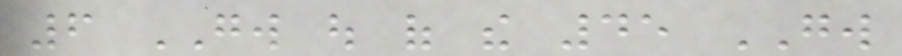6 GW out of the 45 GW
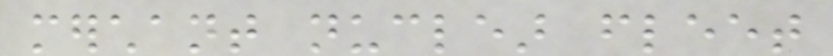merchant nuclear fleet
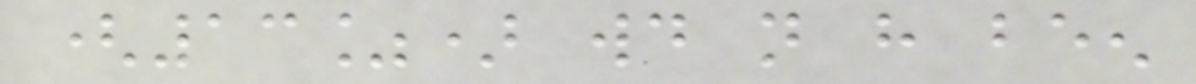(13%) would not have been
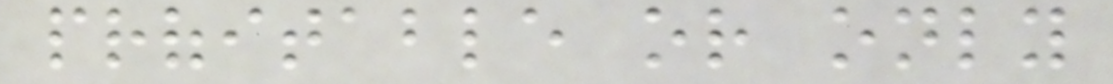profitable or only
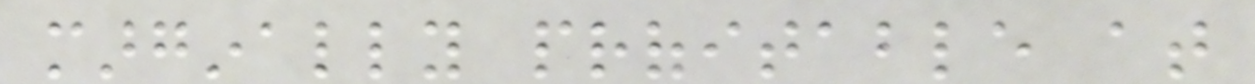marginally profitable at
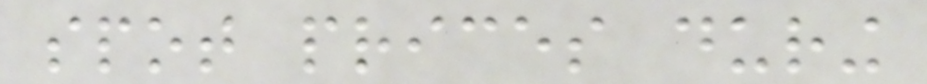spot prices during
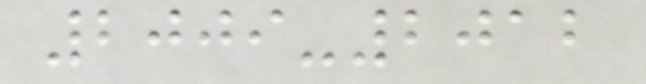2009-2012
